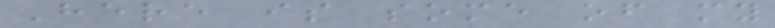Here is some of my
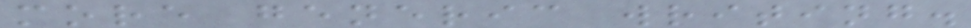more generic writing.
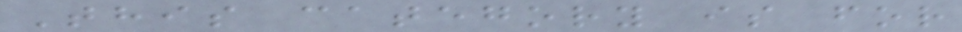This category is for
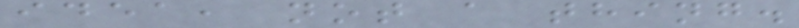idea, not a thing.
